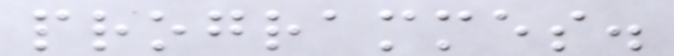programmes.
